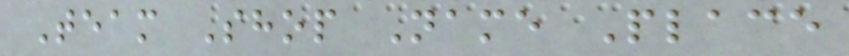Team Shop Name Place
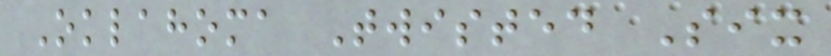Oklahoma Twisted Six
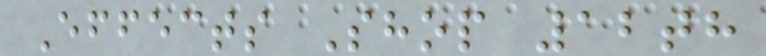Effects Shop 12th
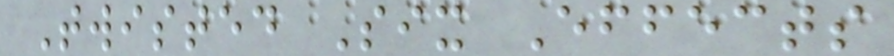Twisted Six Effects
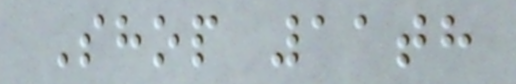Shop 11th
